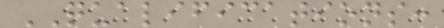QUALIFICATIONS:
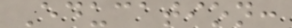Education:
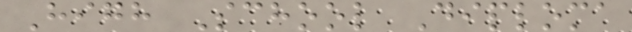High School Diploma
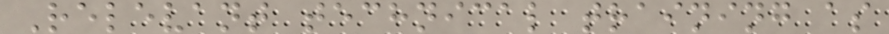Relevant technical training as
